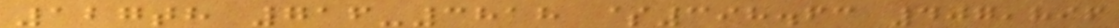127th 716-3818 $398.63 407,896
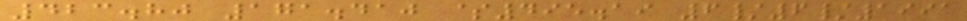423.80 171.410 $495.19 6/6/1991
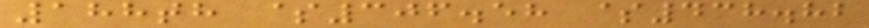188th $306.58 $438.82
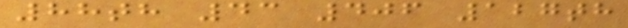88th 43 406 127th
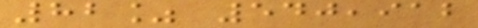82% 540,912
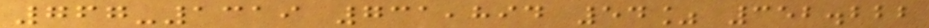767-1319 731,894 54% 352.222
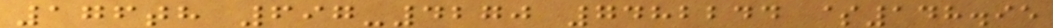176th 697-4270 7482244 $148.95
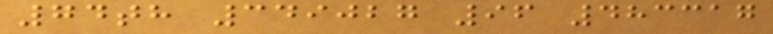74th 349027 96 483317
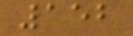152
